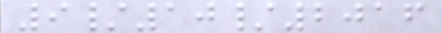9/10/2016
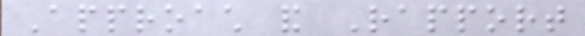Approach and Rapport
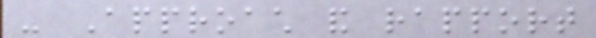- Approach and rapport
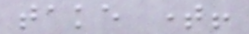take time!
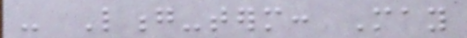- Long-term: May
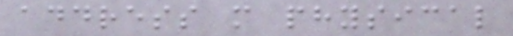address more physical
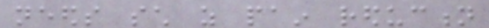needs such as pain reduction
